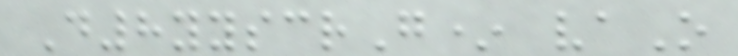D8yyscrG* vaO
